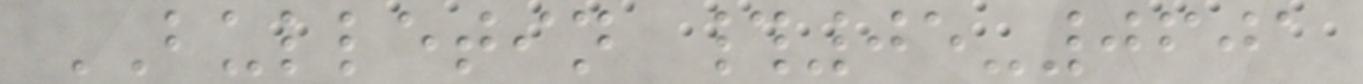BULLETIN #05-0601
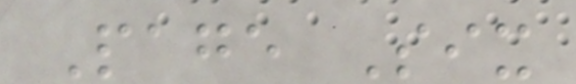Page Six
